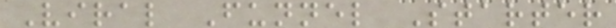Viral Funnel Starter
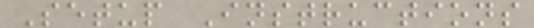Setup Instructions
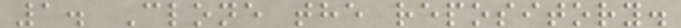1. Clone the repository.
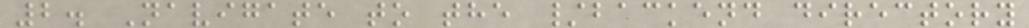2. Navigate to the /backend directory
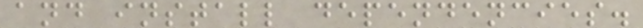and install dependencies.
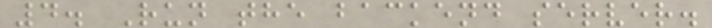4. Run the backend server.
